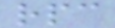rpc
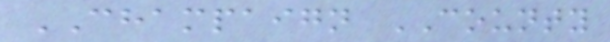CHAMPAIGN COUNTY
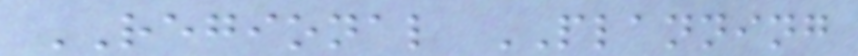REGIONAL PLANNING
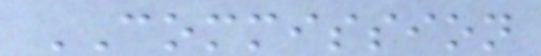COMMISSION
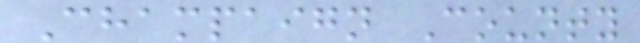Champaign County
